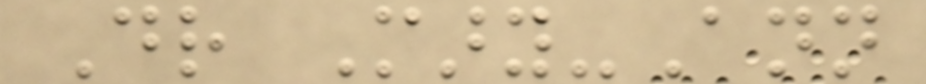Dr Mary-Ann
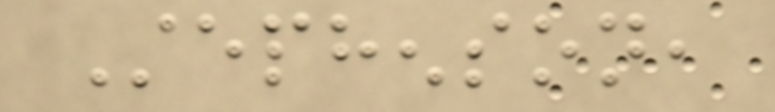Stephenson,
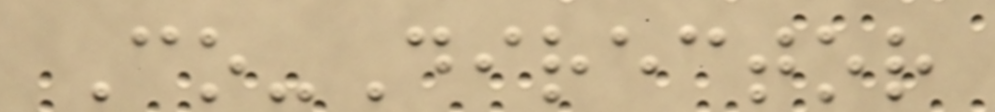Co-Director
